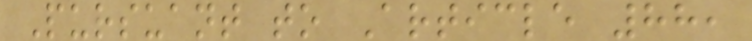Pursuant to Article 88,
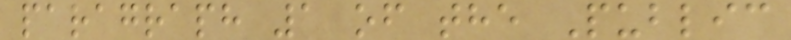paragraph 1 of the Public
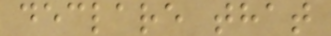declare that
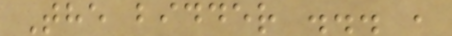The bidder ... ,
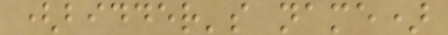(bidder's name)
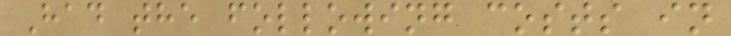Had the following costs in
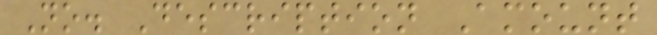No. Description Amount
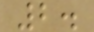2.
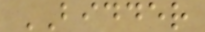BIDDER
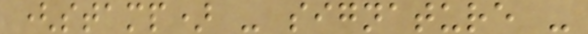(stamp) - signature -
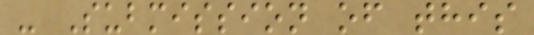- Submission of this
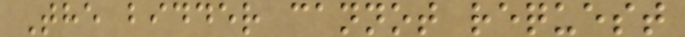The bidder cannot request
